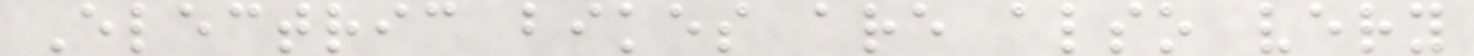Electric bikes are also very
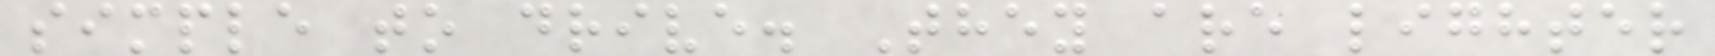simple to drive. They are lighter
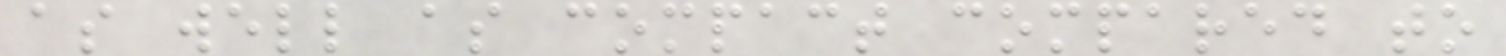as well as compact compared to
